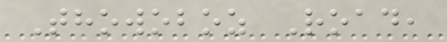Thowoboz Road,
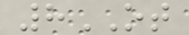8OT
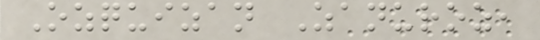Ozquizan Zanuroz,
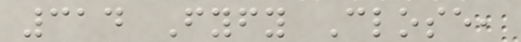314 Fyfy Close,
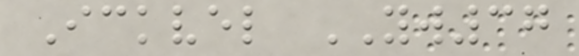Ickvel YW37
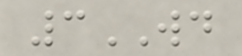3WD
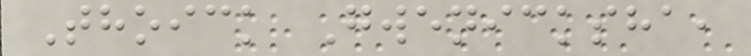Thoick Gwenicksha,
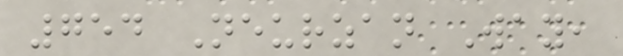754 Neurzan Way,
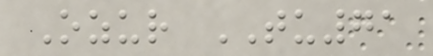Ozur TU71
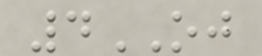4OJ
